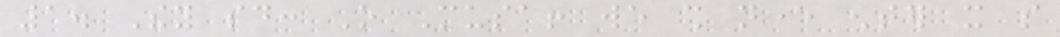1. They said: O Musa! we shall never enter it so
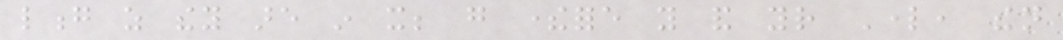long as they are in it; go therefore you and your Lord, then
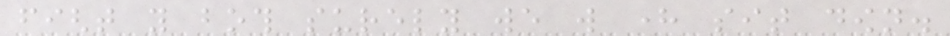fight you both surely we will here sit down.
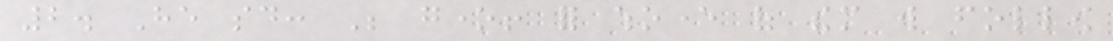2. He said: Be gone! for whoever of them will follow
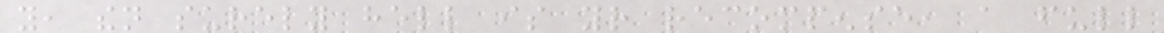you, then surely hell is your recompense, a full
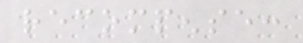recompense:
